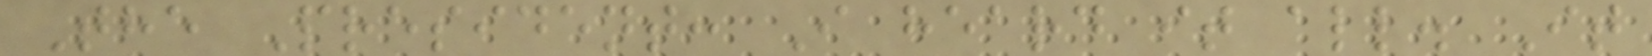The President: I heard it all. It
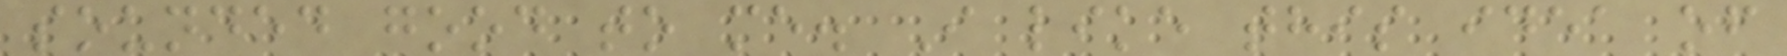sounded good to me. I like this idea of
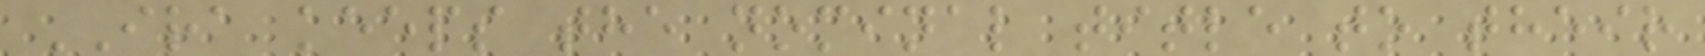IRA keeps the nominal title to their
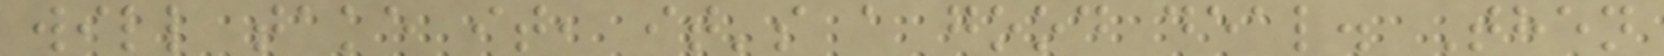will take it, it's a good deal. Then
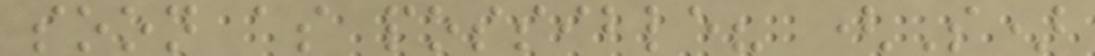soon as possible? (S)
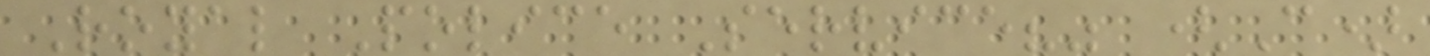Royal Police Service?" (C)
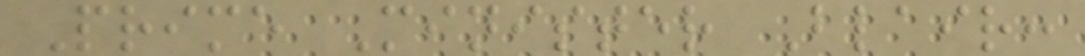Prime Minister Blair:
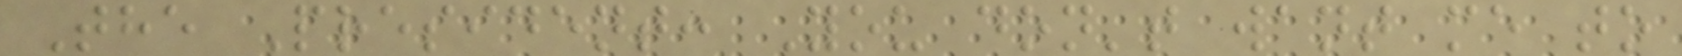The President: You don't want me to
